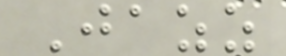Jazz
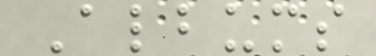Albums
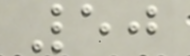50
